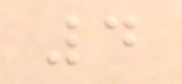4
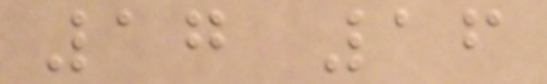17 16
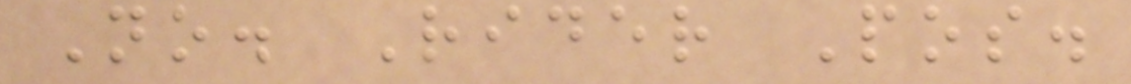No. Rider Pos.
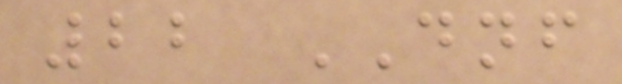22 DNF
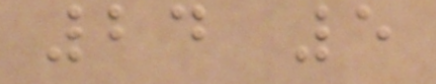24 5
